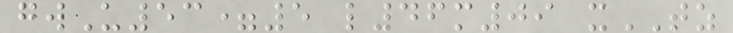gwU53=5 l46m09 xTZ
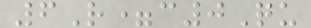6R=c0Qu
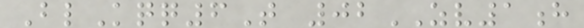BlKqq6T 02ZV1h
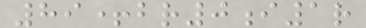89+br0i1r
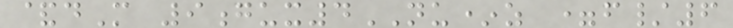&dM 9gux4NU*z =f/6
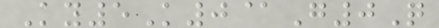Ky5K0@G0Q
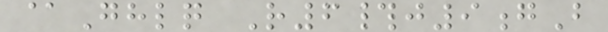@Ghlq R6#j9gB
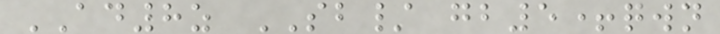AD8z SB/ gb5+qwn
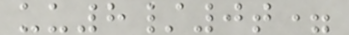uu8/0t=
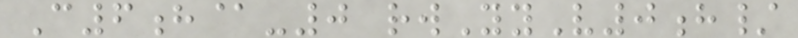C6h@-0 rwYyV0h/
